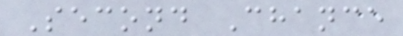Second Chance
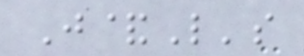J&L's
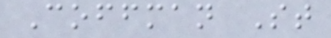Coffman St
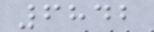6842
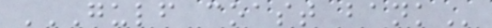GULF COAST BANK
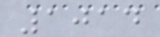1014
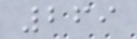269
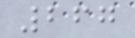267
